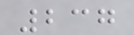237
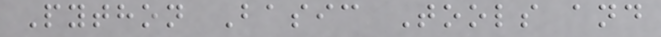Python Basic Tools and
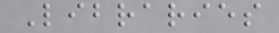Libraries
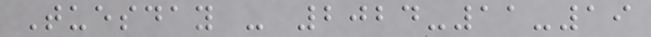Tuesday - 2024-11-19
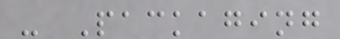- Packaging
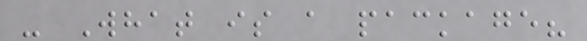- What is a package?
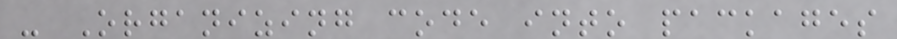- Organizing code into packages
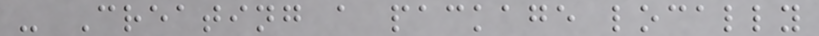- Creating a package locally
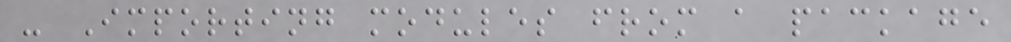- Importing modules from a package
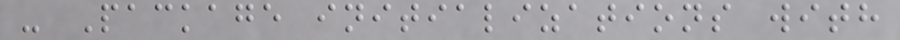- Package initializations with
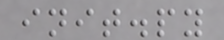init.py
